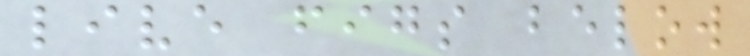live figs below
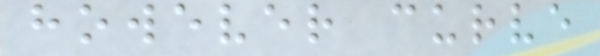however curve
